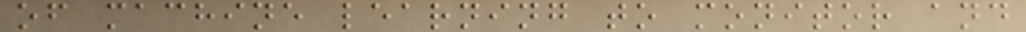of machine learning to monitor and
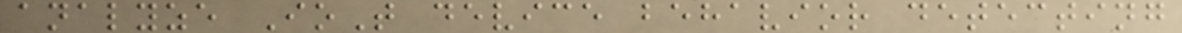analyze IoT device behavior detecting
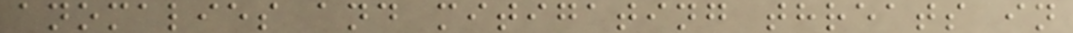anomalies and mitigating threats in
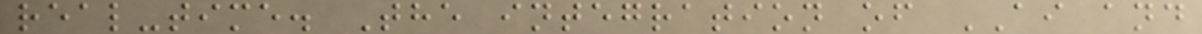real-time. The integration of AI and
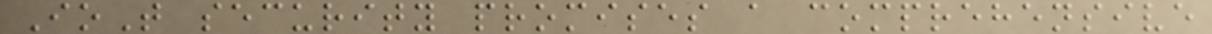IoT security promises a comprehensive
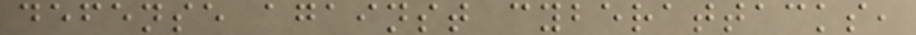defense against cyberattacks,
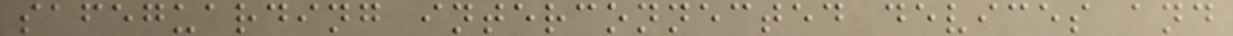safeguarding interconnected devices and
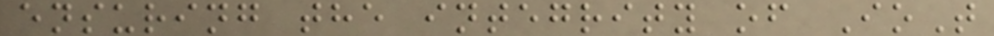ensuring the integrity of IoT
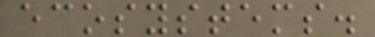ecosystems.
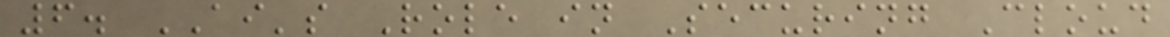6. AI's Role in Securing Cloud
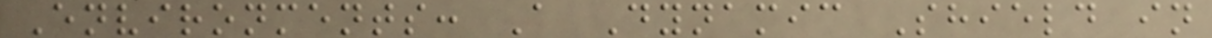Environments: A Dynamic Shield in
